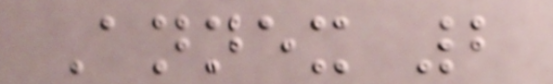Annex 2
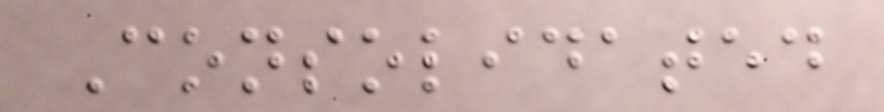Consolidated
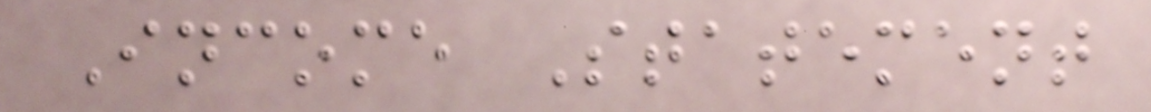Income Statement
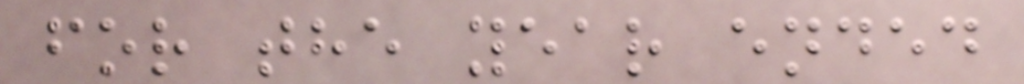for the year ended
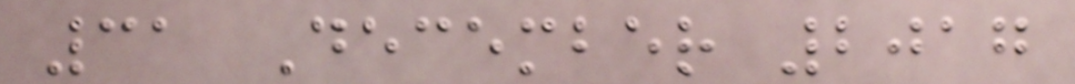31 December 2017
